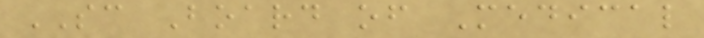SC Board of Medical
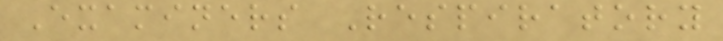Examiners Respiratory
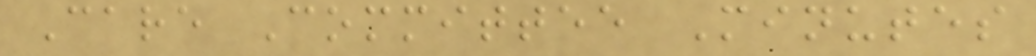Care Committee Minutes
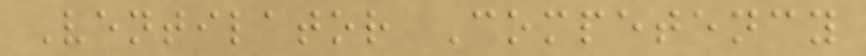Ventilator Competency
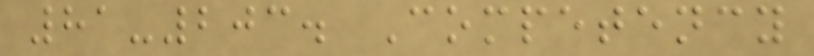81-203. Competency
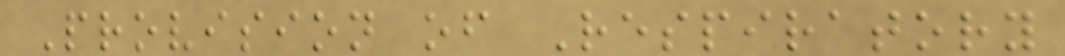Provision of Respiratory
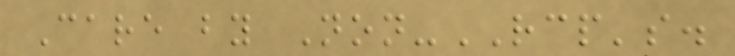Care by Non-RCP's.
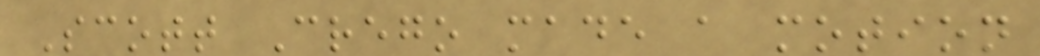Scott Crego made a motion
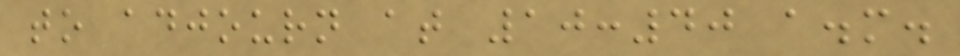to adjourn at 10:40 a.m.
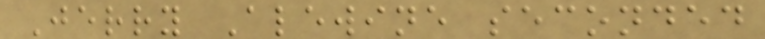Jerry Alewine seconded
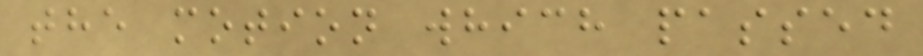the motion which passed
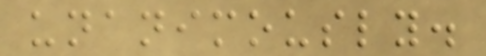unanimously.
